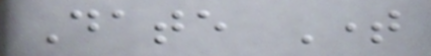Date Time
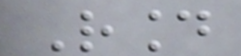Round
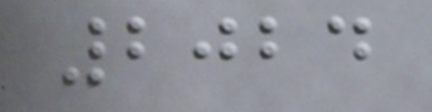2024
